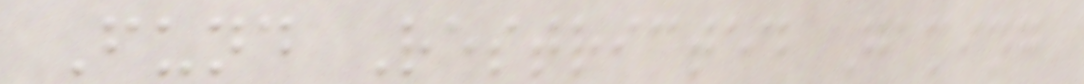Fund Restricted Gaming
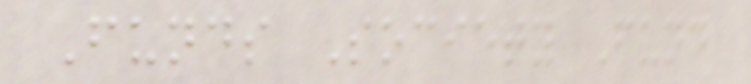Funds Society Fund
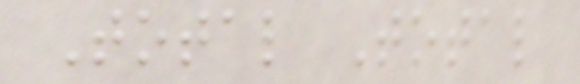Total Total
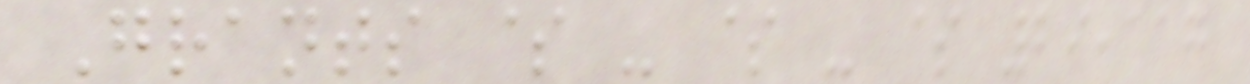Grants $ - $ - $ 29,117
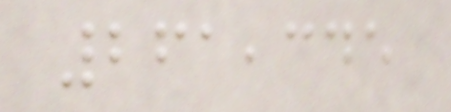261,345
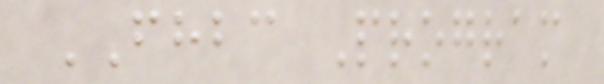FHBC Program
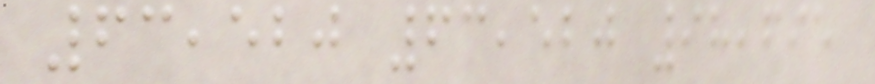63,520 63,520 98,695
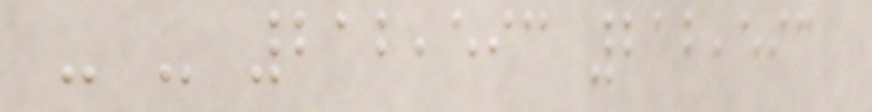- - 212,593 212,593
